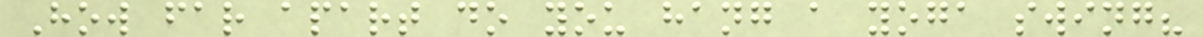How far apart do you hang a yoga swing?
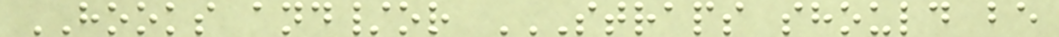HOOKS and/or STRAPS SHOULD BE
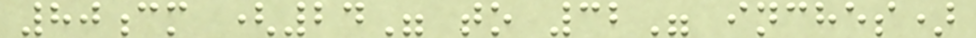80cm (24" to 32" inches)
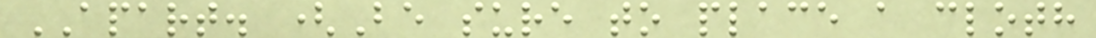APART. (Be sure to place a cloth
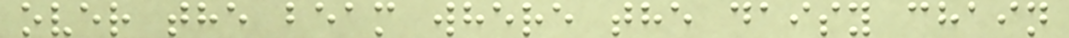over the beam where the daisy chain
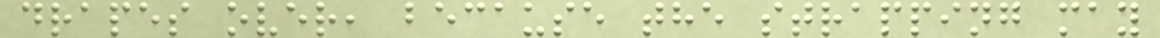drapes over, because the strapping may
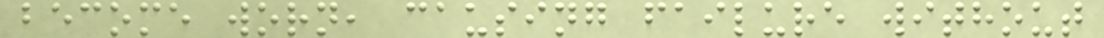become worn, causing failure without
